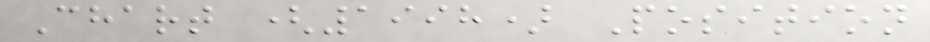Chart (1998) Position
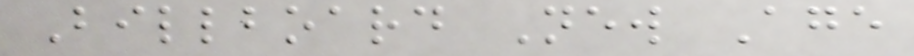Billboard New Age
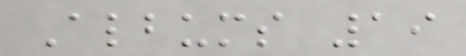Albums 19
